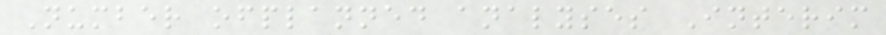Number ofplanned analyses Interim
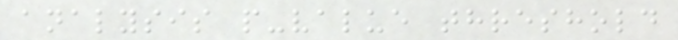analysis p-value threshold
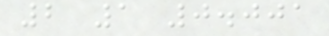2 1 0.001
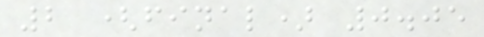2 (final) 0.05
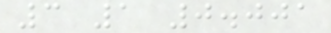3 1 0.001
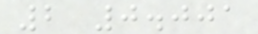2 0.001
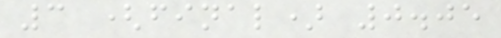3 (final) 0.05
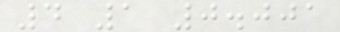4 1 0.001
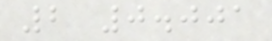2 0.001
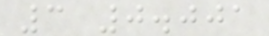3 0.001
